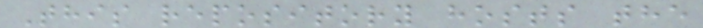This repository hosts the
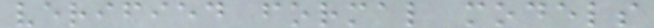verified formal models
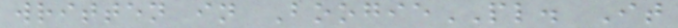written in BoogiePL. It
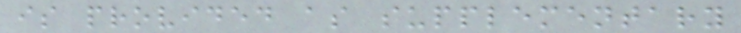is provided as supplementary
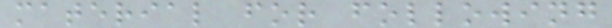material for following
